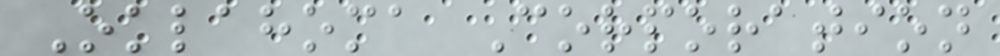Oklahoma Corporation
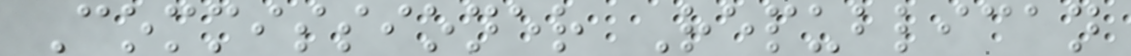Commissioner Republican
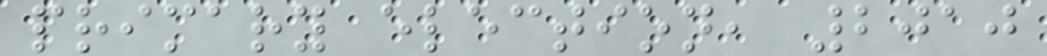primary election, 2010
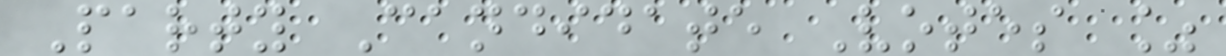Party Candidate Votes %
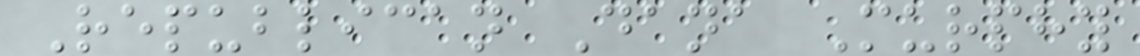Republican Dana Murphy
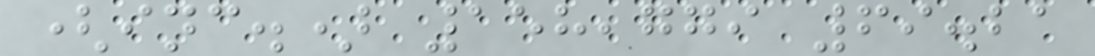(inc.) 158,779 69.21
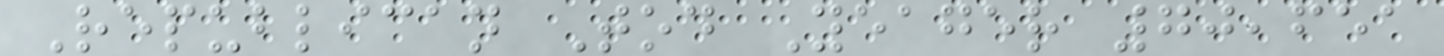Republican Tod Yeager 70,651
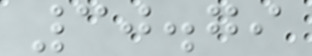30.79
